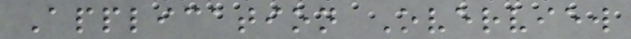Application Overview
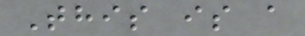This is a
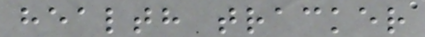health tracker
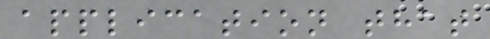application that
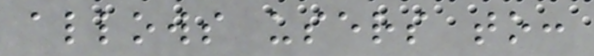allows users to:
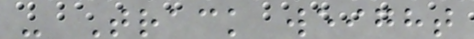- Track weight
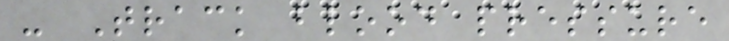- Track blood pressure
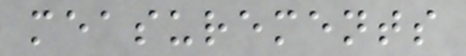measurements
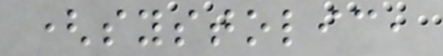(systolic,
